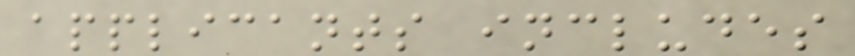applicants includes
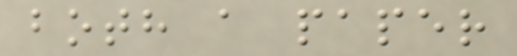both a paper
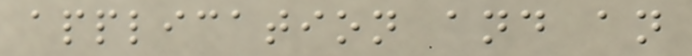application and an
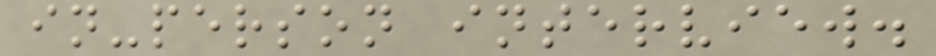in-person interview.
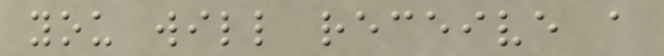you will receive a
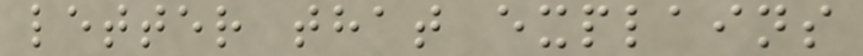letter that explains
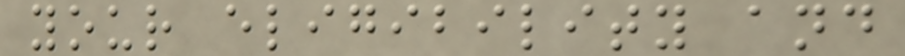your eligibility and
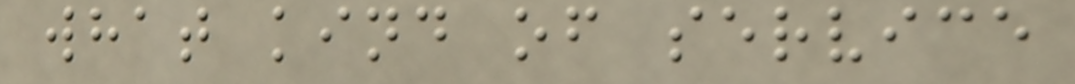what kind of service
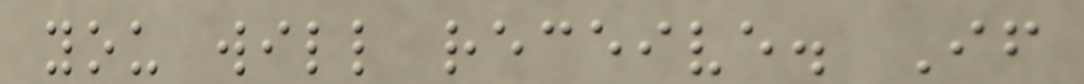you will receive. If
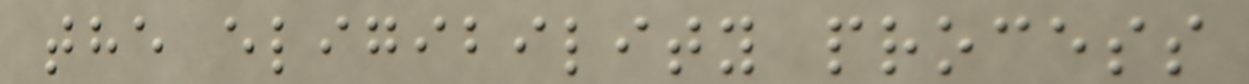the eligibility process
